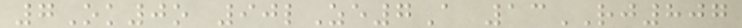7Ok0o 90lZe7A 13RJ807
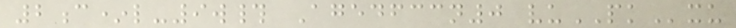2c*l-9w# Agedfccn0 vuPKxu
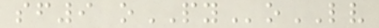sf9 oPYoLV
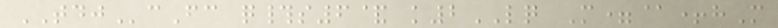TDJcFc q#s6& k2LQ M=@+hM
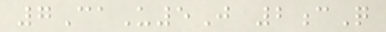7CaU5J 2cQ
